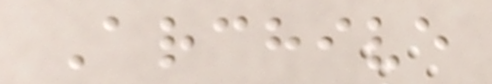Archive
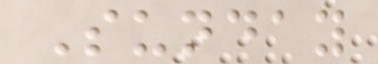Sunday
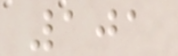101
